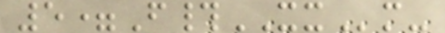5=F#XXm-
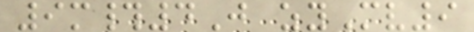9m#4J zyMv9
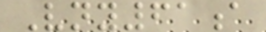Vny61a
